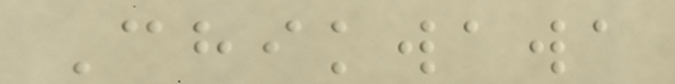Chikwawa
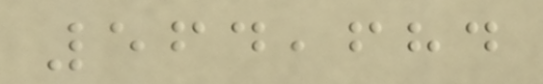564,684
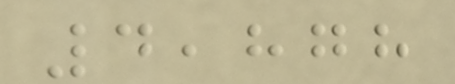4,878
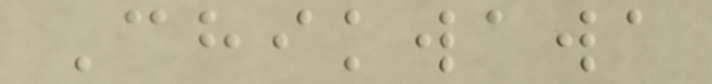Chikwawa
